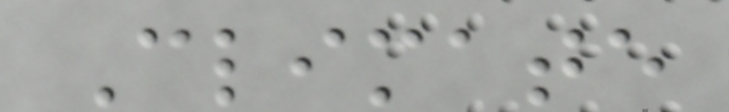Climate
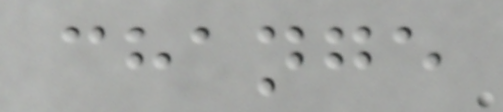change
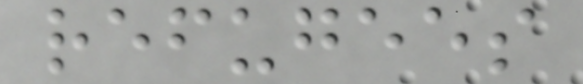refugees
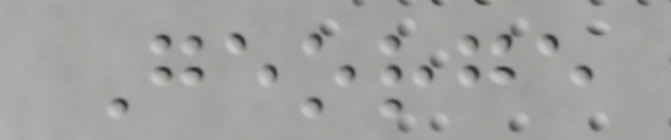George
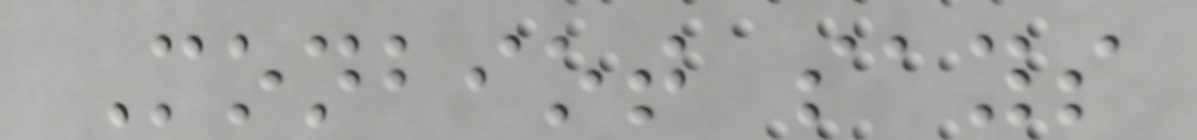Monbiot says
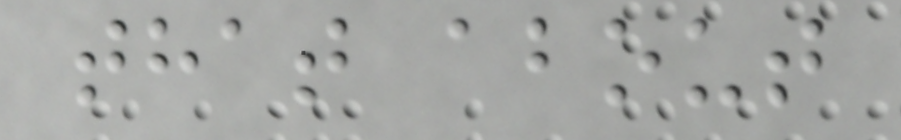that about
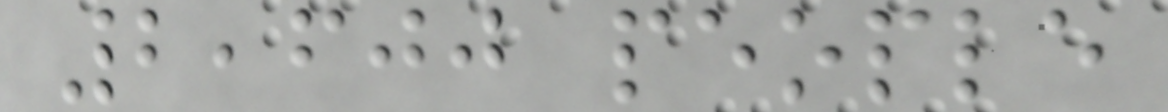2,600 people
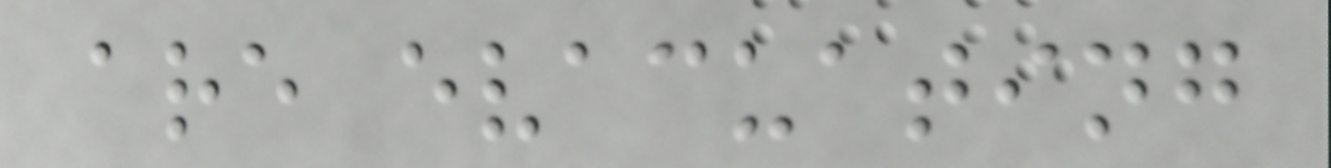are evacuating
